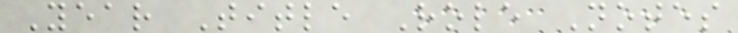Year Title Role Notes
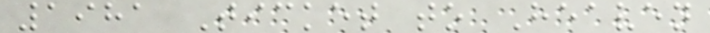1981 Ticket to Heaven
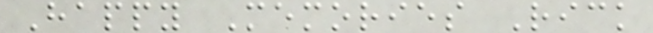Happy Memories Rick
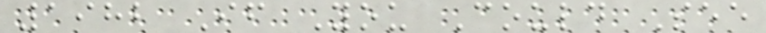1982 If You Could See
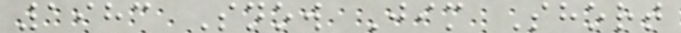1983 Snow Jim Short
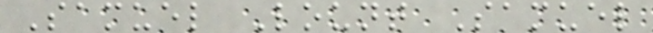Samuel Lount Samuel
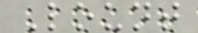Lount
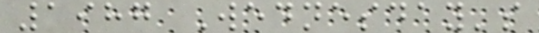1987 Wednesday's
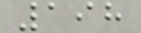198
